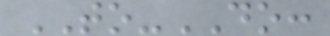TO-DO:
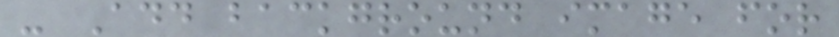- Add background image for
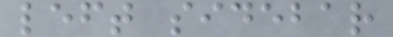left sidebar
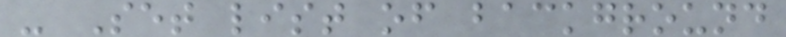- Set list of background
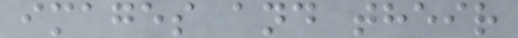images and their
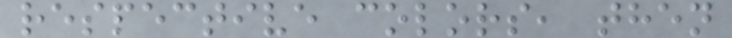respective colors, then
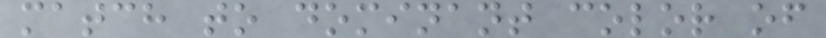match to dominant color of
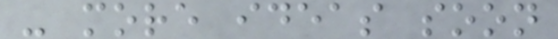- more ideas soon
